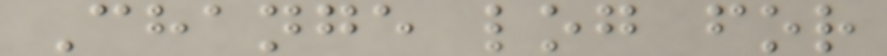Change log for
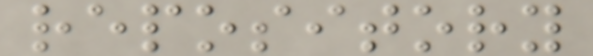repository
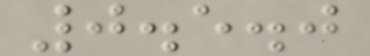0.5.0
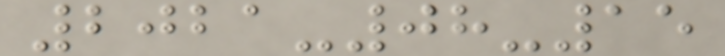2021-08-15
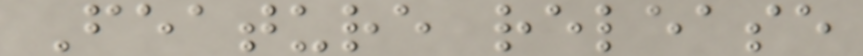Feature release
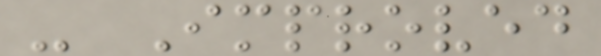- Improved
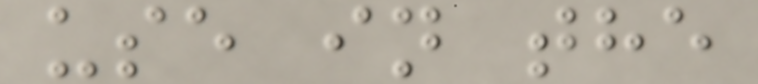use in the
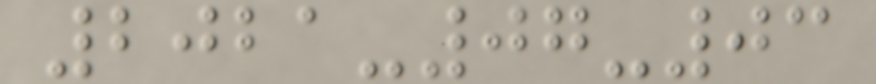2021-07-03
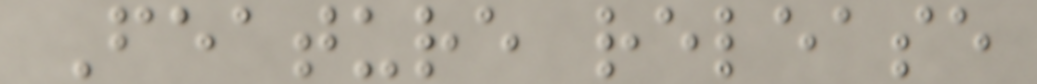Feature release
